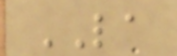LA
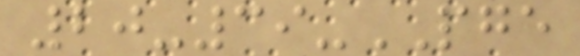20-39-PGE
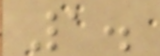1.
